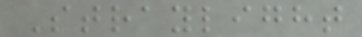Straylight
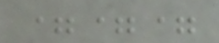===
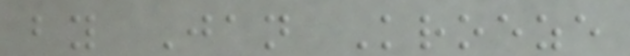by Jan Kroeze
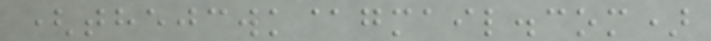(thejcwk@gmail.com)
